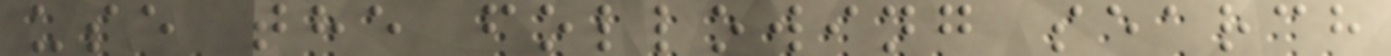use the following search
